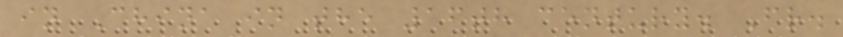in China in the 16th century. Fr.
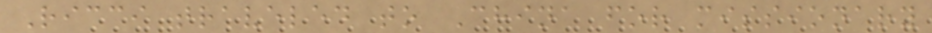Ricci traveled to China for missionary
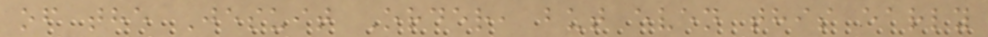of the Jesuit Order, but even this early
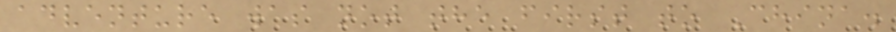adventure was not the first to China.
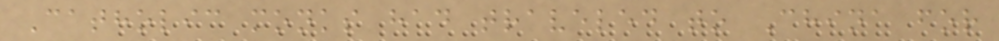Catholic monks had traveled to China for
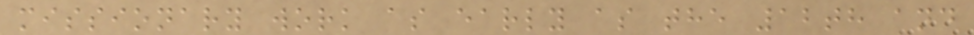missionary work as early as the 12th and
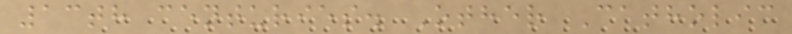13th centuries. Other Catholic
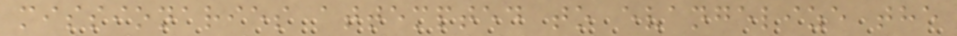missionaries attempted to evangelize the
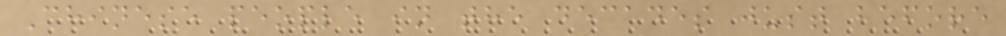Chinese people in the decades just before
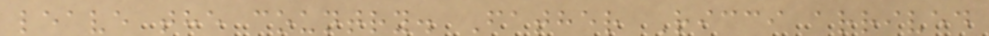leave the country. Father Ricci arrived
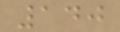140
